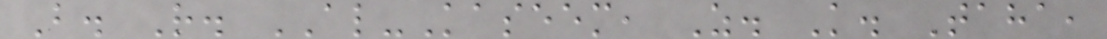B. R. AL-Kaseem, Z. K. Taha,
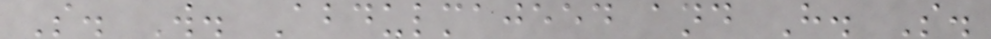S. W. Abdulmajeed and H. S.
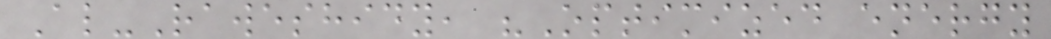Al-Raweshidy, "Optimized energy
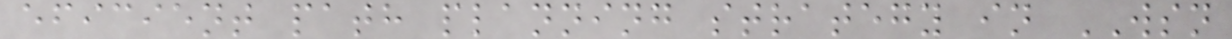eficient path planning strategy in WSN
